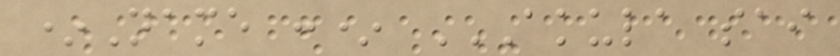*Name :* AKULA SAI
